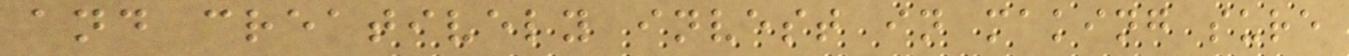and creatively invest in making sure
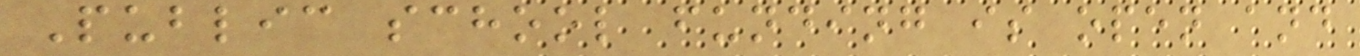Public school funding is open and
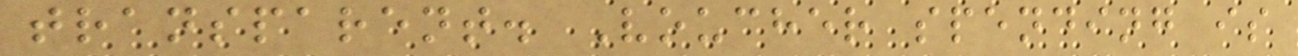transparent. Voucher spending is
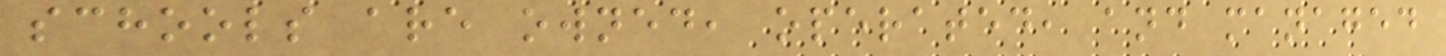schools are owned, operated, and managed
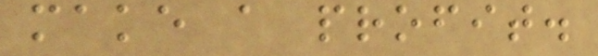make a profit.
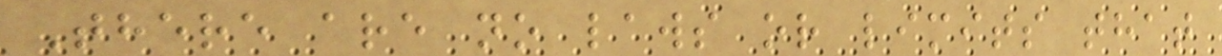There are no laws or limits that
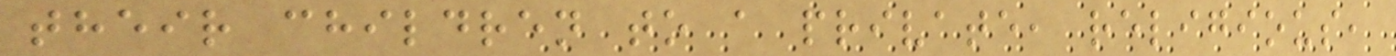their children to a private, religious,
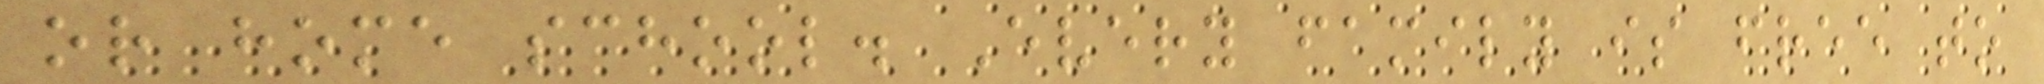or home school. Every family is free to
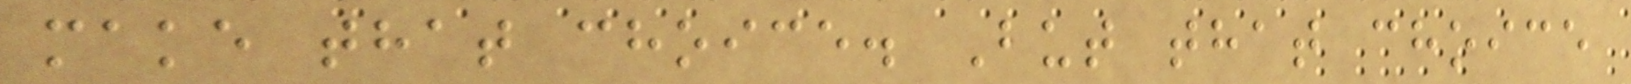make that choice. But that choice
